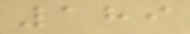189
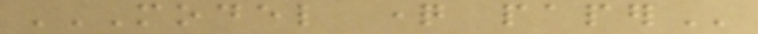MODEL QUESTION PAPER
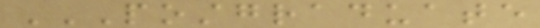POSTGRADUATE
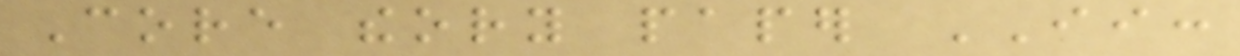Core theory paper II:
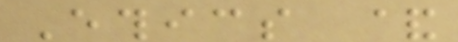Ethics &
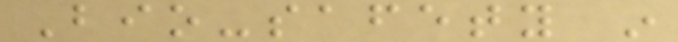Bio-safety in
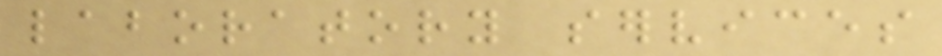laboratory services
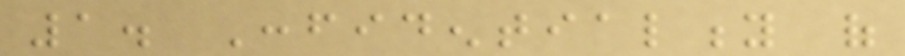1. Confidentiality of
